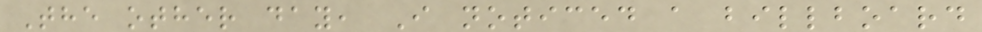The other day, I noticed a billboard
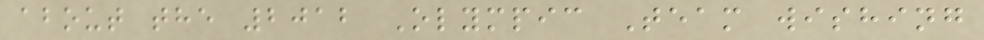about the 2012 Olympic Team wishing
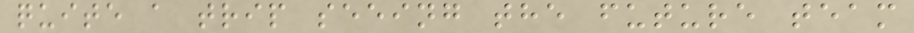quite a trip seeing the future team
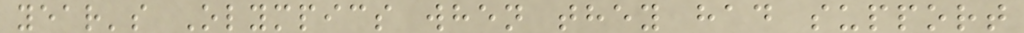year's Olympics when they had support
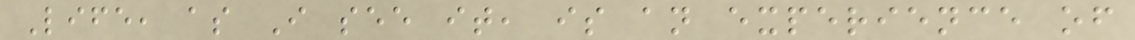Life, as I see it, is an experience of
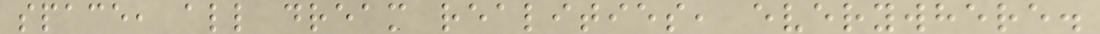space, all dream realities, everywhere.
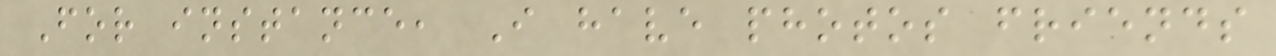For instance, I have photos friends
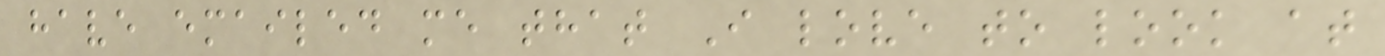have emailed me that I love to look at
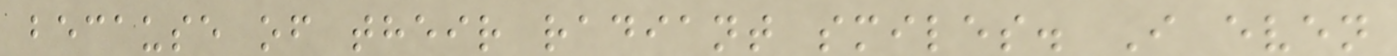because of their radiant smiles. I even
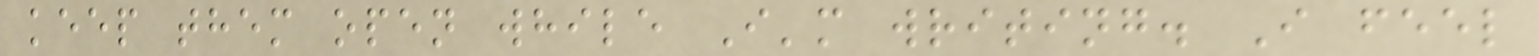keep them open while I'm writing. I feel
